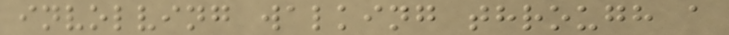involving walking through a
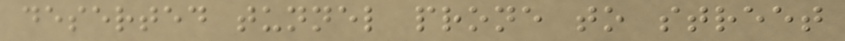deserted tunnel prone to street
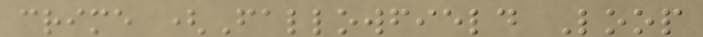crime (Fallowfield Loop
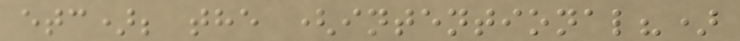etc); the (intentional?)
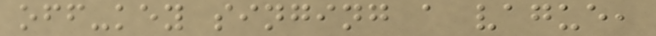off-key singing a vague,
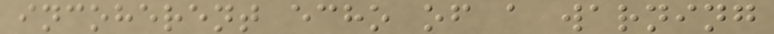incoherent echo of a warning
